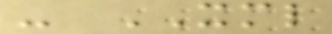- XML
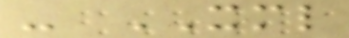- XML
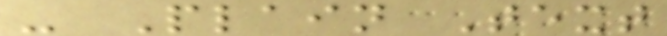- Plain Text
